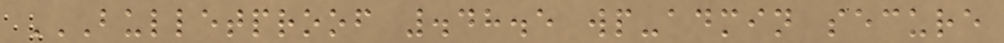BULLETPROOF .48.5 WP-ADMIN SECURE
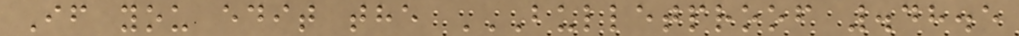If you edit the BULLETPROOF .48.5
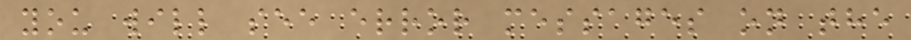you will see error messages on the
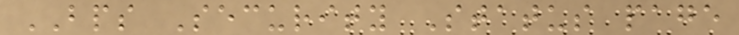BPS Security Status page
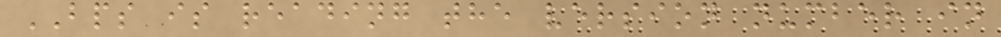BPS is reading the version number in
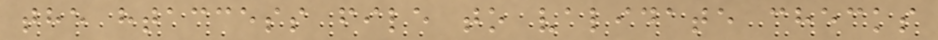the htaccess file to validate checks
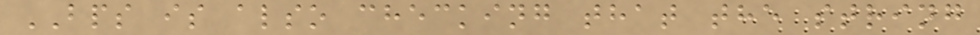BPS is also checking that the string
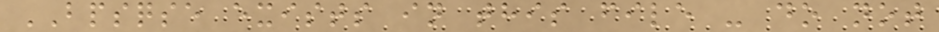BPSQSE exists in this file - do not
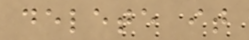delete it
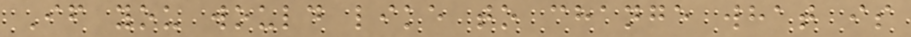If you would like to change what is
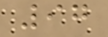97
